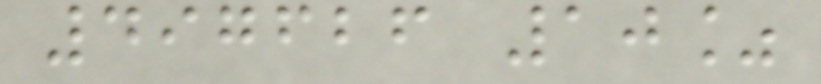497626 10%
